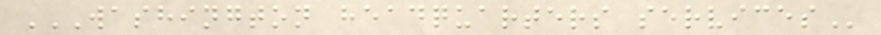WASHINGTON HEADQUARTERS SERVICES
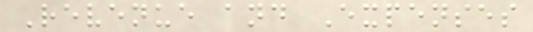Revenue and Expenses
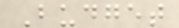Budget
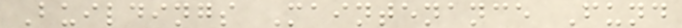Buildings Maintenance Fund
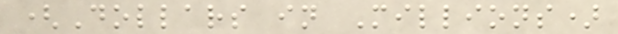(Dollars in Millions)
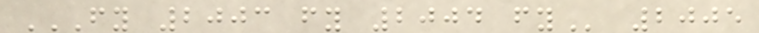FY 2003 FY 2004 FY 2005
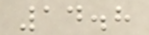14.8
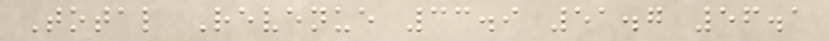Total Revenue 33.9 51.7 56.1
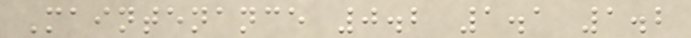Maintenance 0.2 1.1 1.2
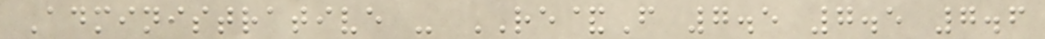Administrative - RE&F 7.5 7.5 7.6
